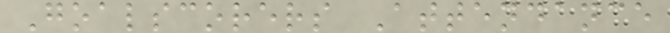Goalscorers Attendance
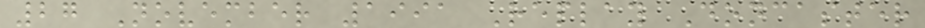27 November 1991 Replay Doncaster
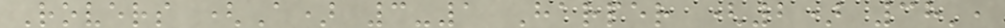Rovers (A) 3-1 Harper (2) 38',
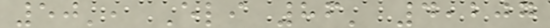50', Eli 86' 4,207
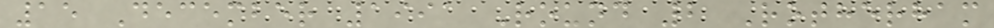15 December 1991 Round 2 Rotherham
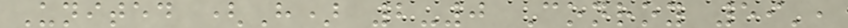United (H) 2-0 Conroy 59',
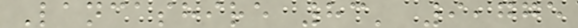Lancashire 83' 9,775
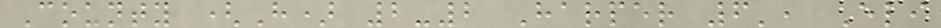County (H) 2-2 Harper 6', Eli
